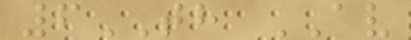6TH AV
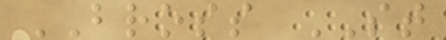BROSS ST
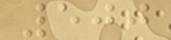500
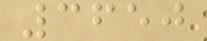3650
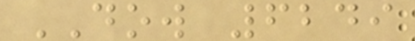DOW 6249
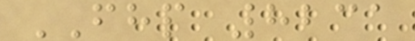FHP 8231
